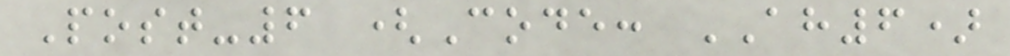Post-6 (Code: AH6)
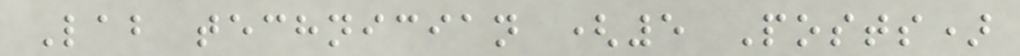Lab technician (5 Posts)
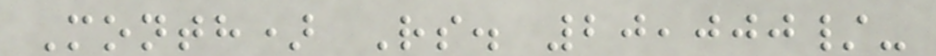Month) Rs. 20,000/-
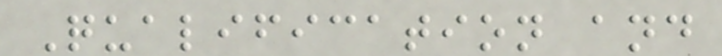Qualification and
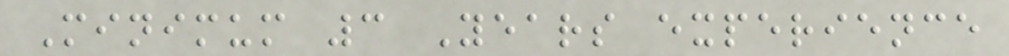Minimum 3 Years experience
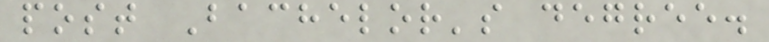post Bachelor's degree.
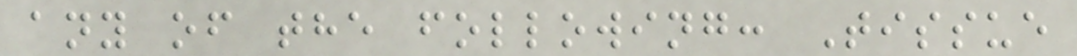any of the following: Tissue
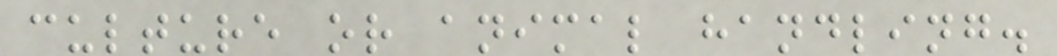culture or animal handling.
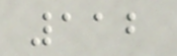112
